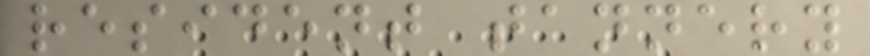resident tannery
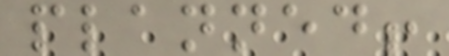planned!
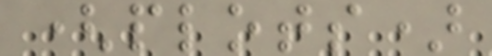(plots)
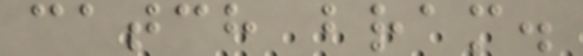catch bram.
